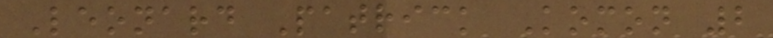Leonard Patrick Komon 2
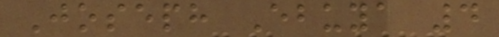Joseph Ebuya 4
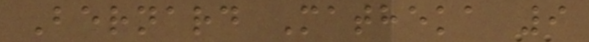Bernard Matheka 9
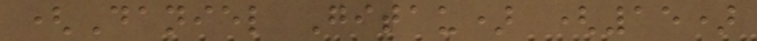(Daniel Gitau) (15)
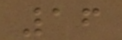16
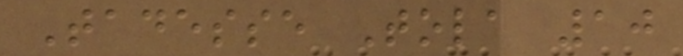Tadesse Tola 10
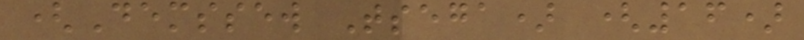(Demssew Tsega) (16)
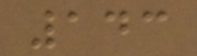143
